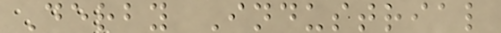Derby Industrial
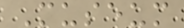Museum
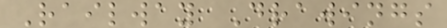Railway Drawings
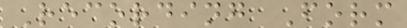Recording Form
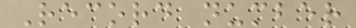Record number
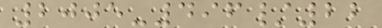2005-496/22
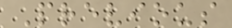Previous
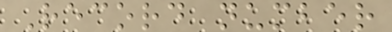Record number
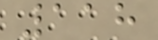118
